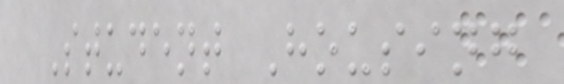Student Housing
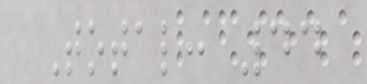Total: 44
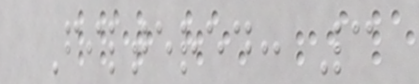Filtered: 3
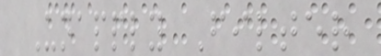Unapply Filter
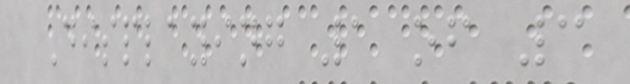Displaying 1 of 3
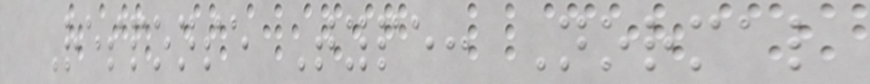Response Type: Normal
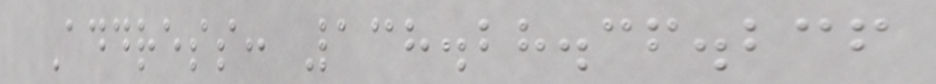Address: 138.28.36.236
